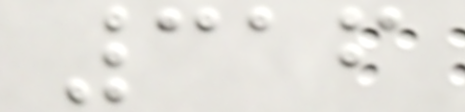316
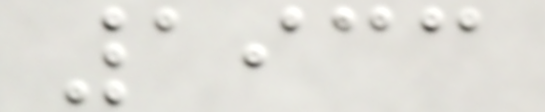1933
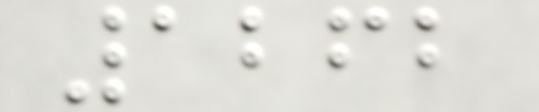1262
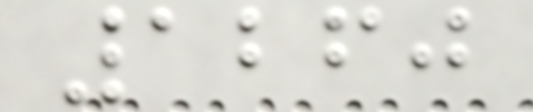1260
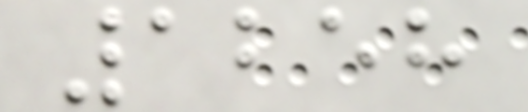1258
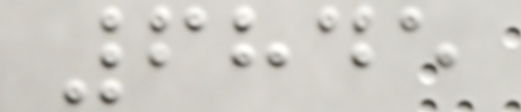6845
